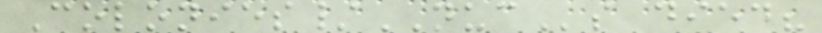Colonies/NUCs died?
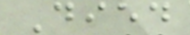Died
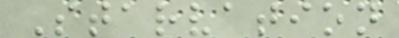Starvation
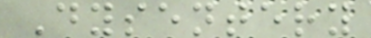Dysentery
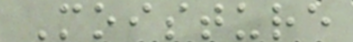Moisture
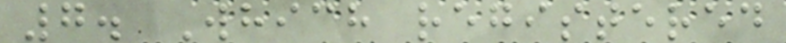7. Which registered
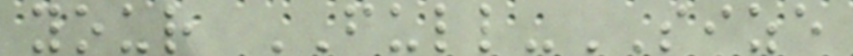your FULL-SIZE
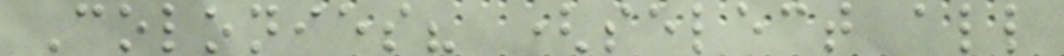Colonies? (select all
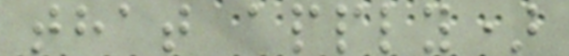that apply)
